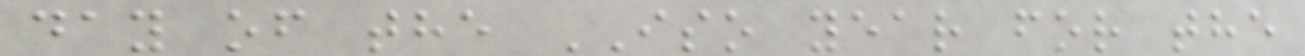day of the ISO year for the
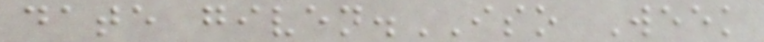date given.ISO Week
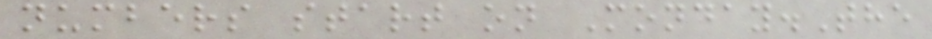numbers start on Monday.The
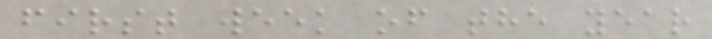first week of the year
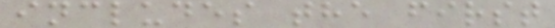includes the first
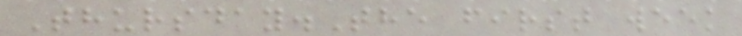Thursday.The first week
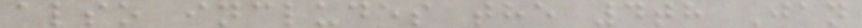also includes the 4th Jan
